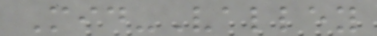Mid-Valley
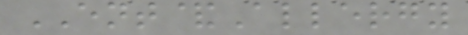ENT&Allergy
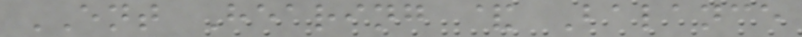ENT Hearing & Balance
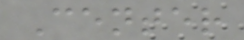Center
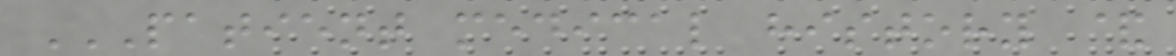PATIENT MEDICAL HISTORY &
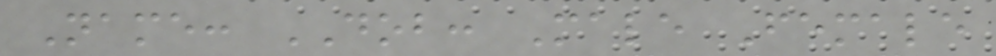Name: DOB: Male Female
